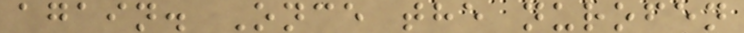again. Once the nurofen
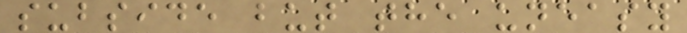subside but the uneasy
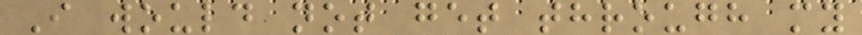I would not get through my
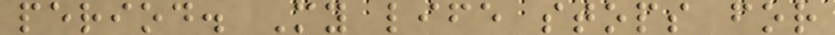period. My life stops for
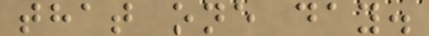that one day.
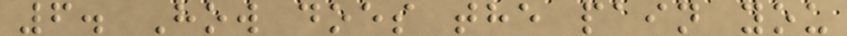6. How does the pain you
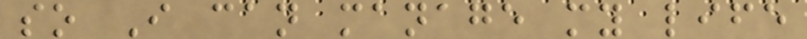so I can manage my life
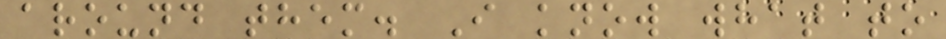around them. I know what to
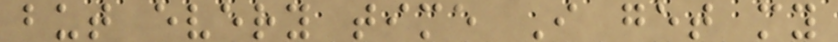but every time I get my
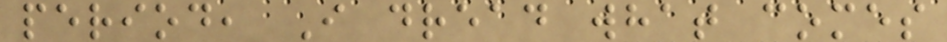period, I dread what comes
